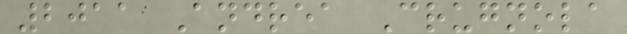2011 Andrea Crugnola
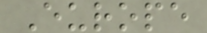Europe
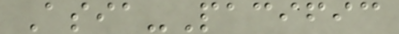Asia-Pacific
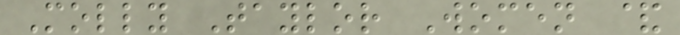Molly Taylor Women &
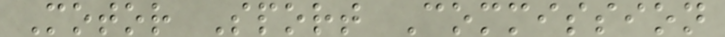Motor Sport Commission
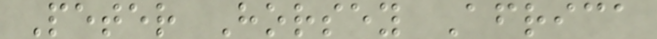Peter Horsey Africa
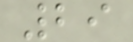29
